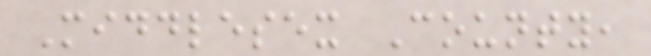Middlesex County,
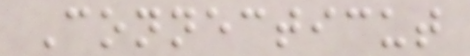Connecticut
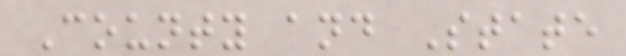County and State
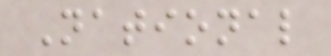National
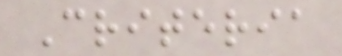Criteria
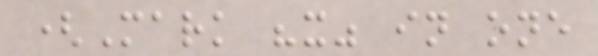(Mark "x" in one
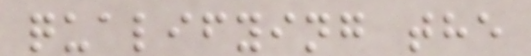qualifying the
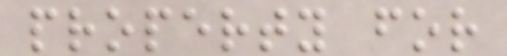property for
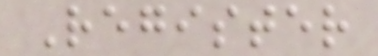Register
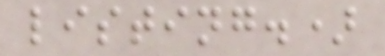listing.)
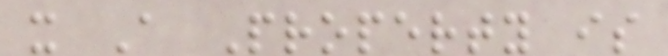x A Property is
